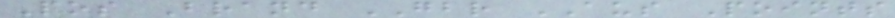Pos Brand GBR AUS Points
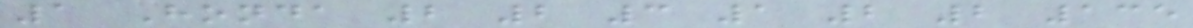1 Honda 2 2 3 1 2 2 135
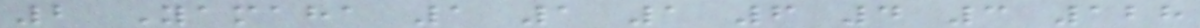2 Yamaha 1 1 1 6 4 3 128
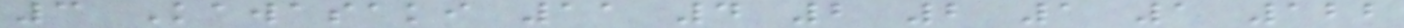3 Kawasaki 11 4 2 2 1 1 122
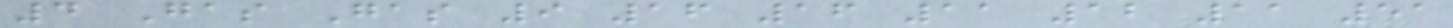4 Gas Gas 9 16 16 11 12 11 51
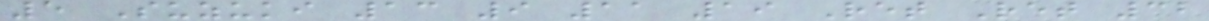5 Suzuki 13 9 11 19 Ret Ret 32
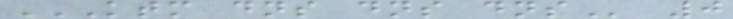KTM DNS DNS DNS 0
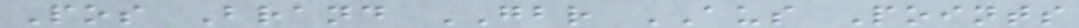Pos Brand GBR AUS Points
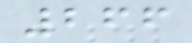266
